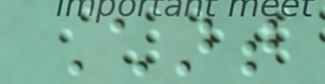Chart
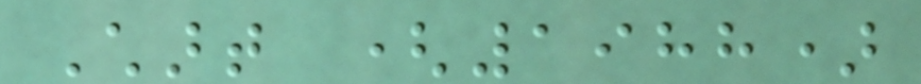Chart (1988)
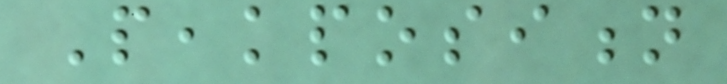Peakposition
